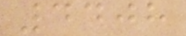4408
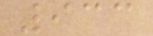933
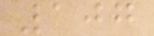107
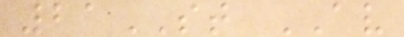21ST AV
